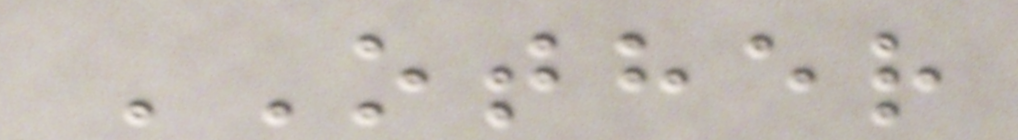OTHER
